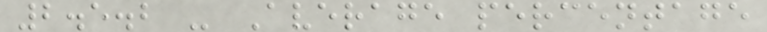2.5.2 - Average percentage
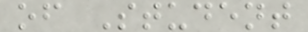of Student
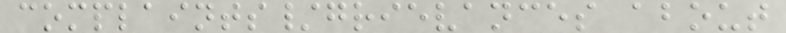complaints/grievances about
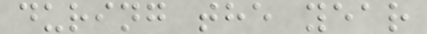during the year
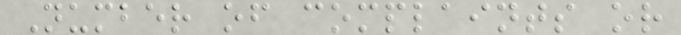Number of complaints or
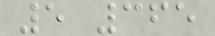5 365
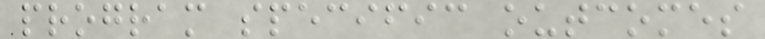program specific outcomes
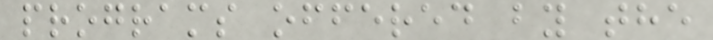programs offered by the
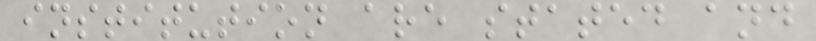institution are stated and
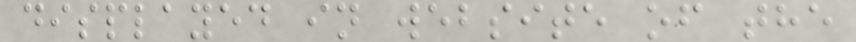displayed in website of the
